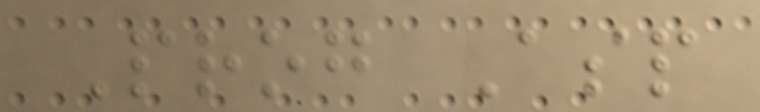Prog Asp
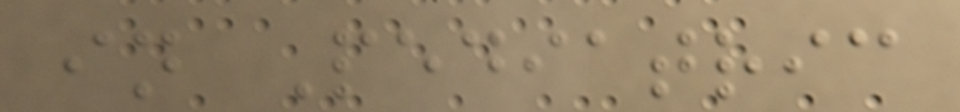in Pediatric
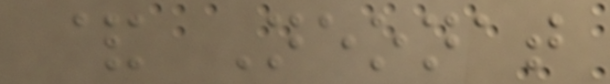& Neonat
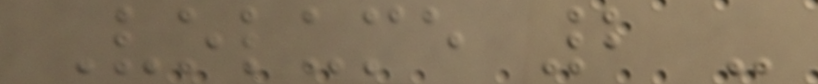Volume 2 -
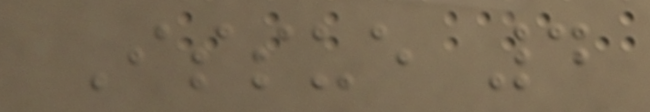Issue 4
